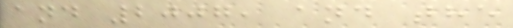and 2007, and the
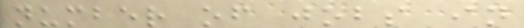number of jobs in
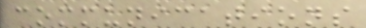communications
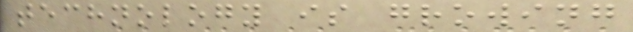technology is growing
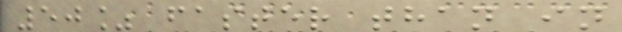50% faster than in
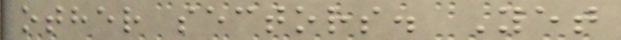other sectors. Yet
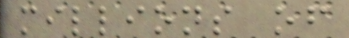millions of
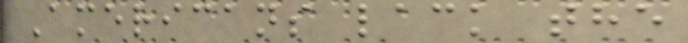Americans lack the
